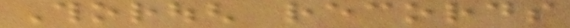Thorough records
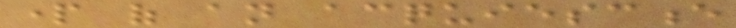part of an acquiescence
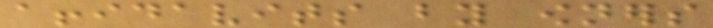affidavits by owners
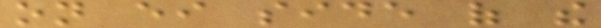on either side of the
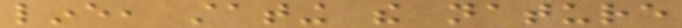line, stating the nature
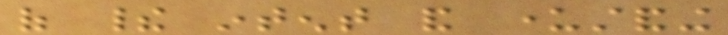of their intent and understanding
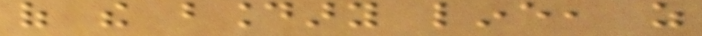of the boundary line, as
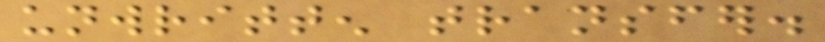unwritten transfer.
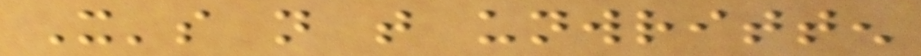It's not that unwritten
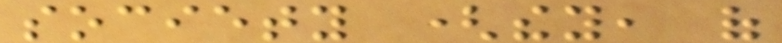society (they, of
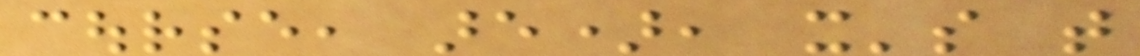course, are), it's that
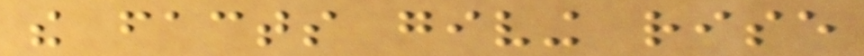the facts giving rise
